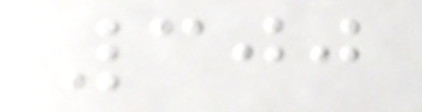300
